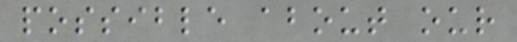possible about our
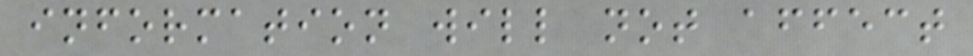information will not affect
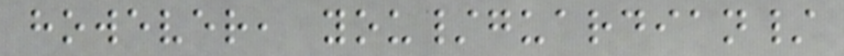however, you/guardian/
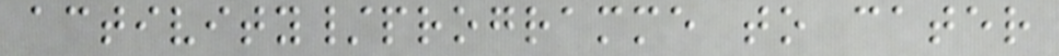activity/programme to cater
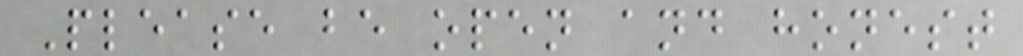Please be open and honest
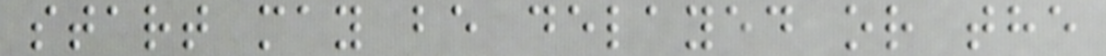start may be delayed or the
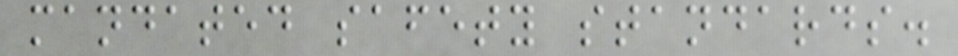mandated safety standards.
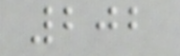202
